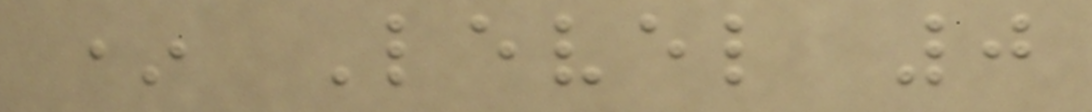* Level 0
